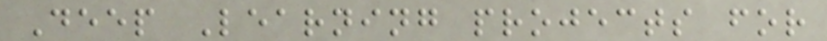Deep Learning projects for
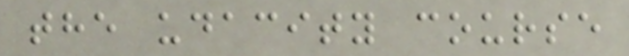the udacity course
